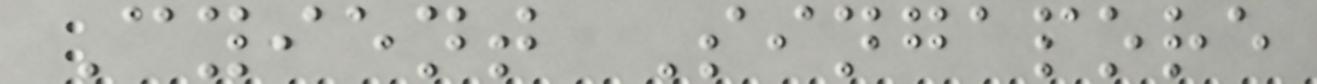Cyient Singapore
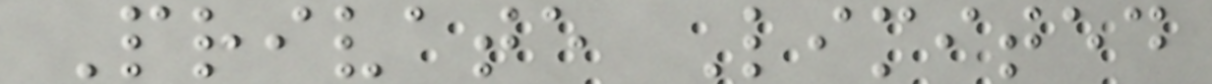Private Limited
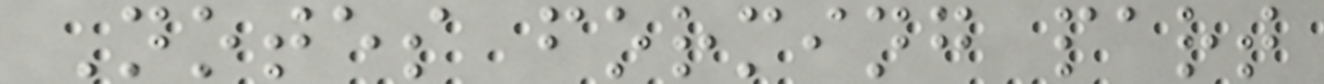Notes forming part
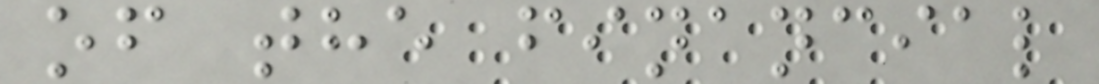of the financial
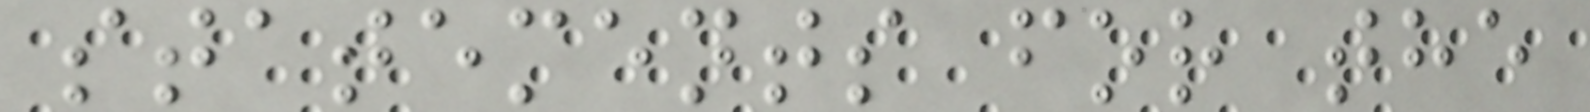statements for the
